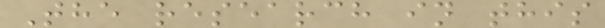The research in this
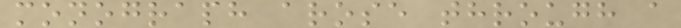monograph arose through a
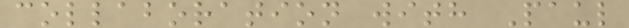collaboration with Paul
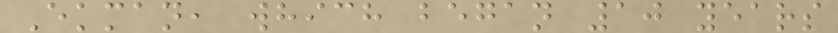Ekman, which began 10 years
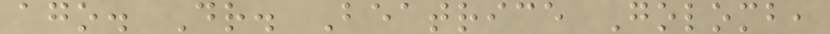ago. Dr. Beatrice Golomb,
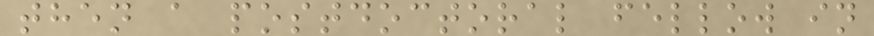then a postdoctoral fellow in
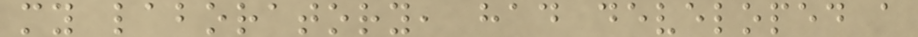my laboratory, had developed a
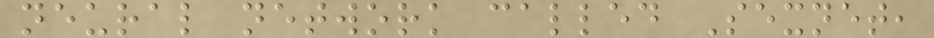neural network called Sexnet,
